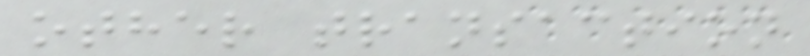other transaction
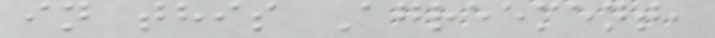in this Agreement,
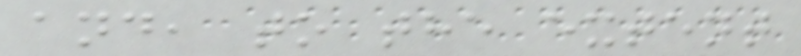and, to the extent
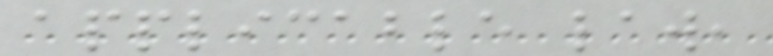applicable law,
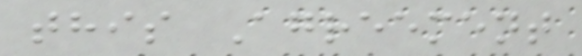this Agreement
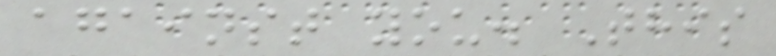against you. This
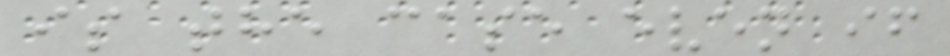is the case even if
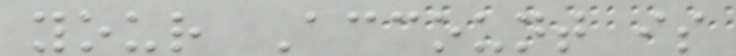your Account is
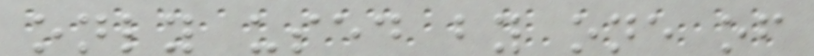only used by one of
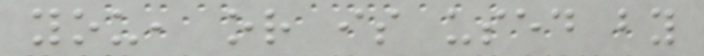you, or is used by
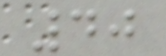40
